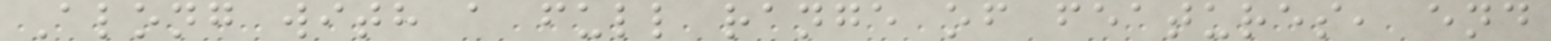Along with a full range of features, end
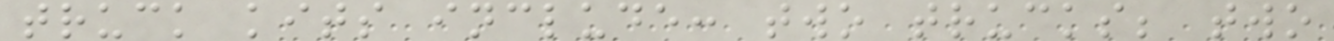truck kits include: two trucks; two
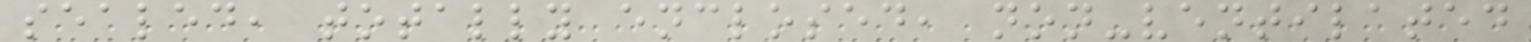sealed, totally enclosed, non-ventilated
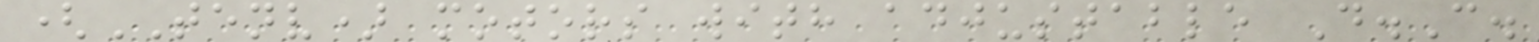(TENV) motors with adjustable D.C.
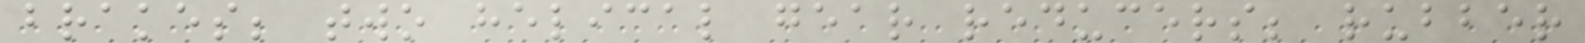brakes; two helical gear reducers; rubber
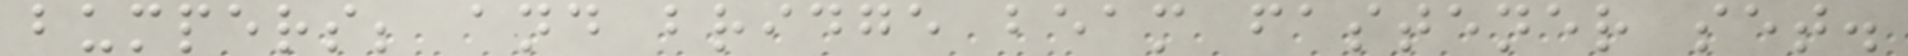bumpers; and bridge beam fastener set.
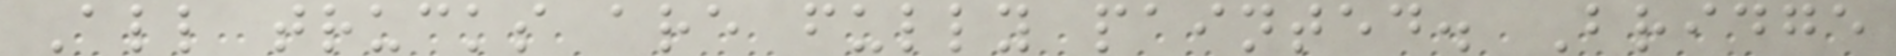All trucks are fully painted. Bridge
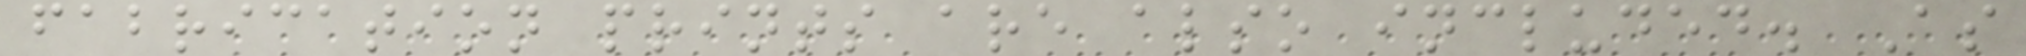fabrication prints are also included. As
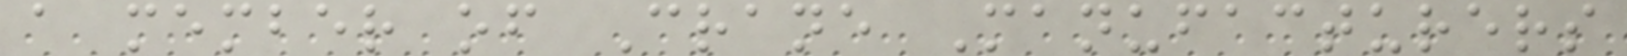a member of Crane Manufacturers
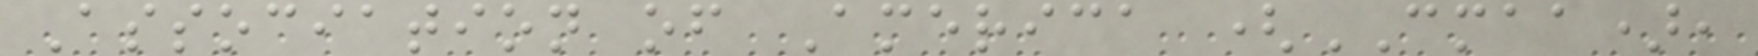Association of America (CMAA),
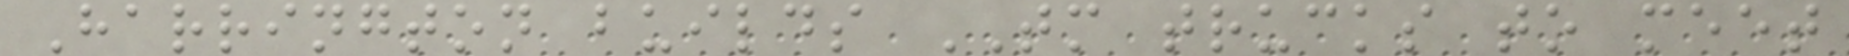Harrington builds TM trucks to meet
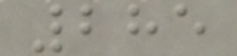285
